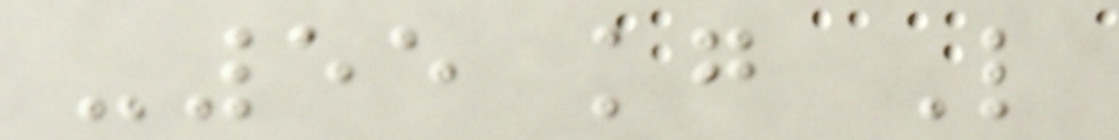-55 kg L
